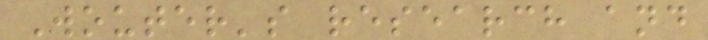Wouter's research and
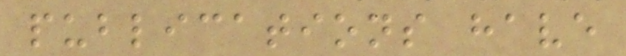publications have
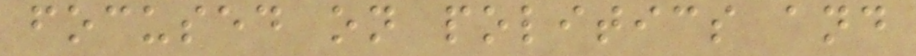focused on politics and
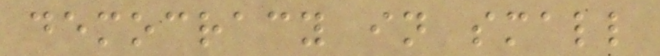democracy in small
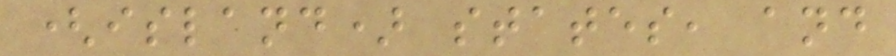(island) states, and
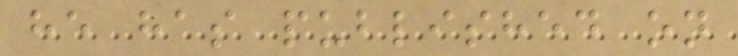he has published on
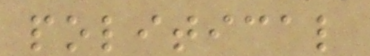political
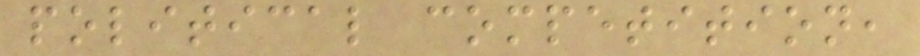political competition,
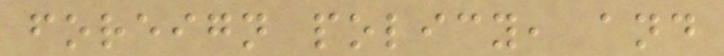foreign policy, and
